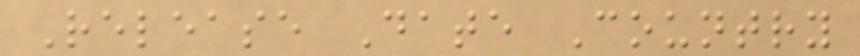Release Date Country
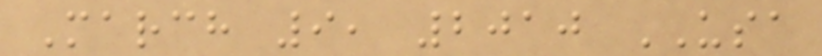March 9, 2010 USA
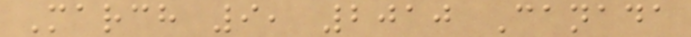March 9, 2010 Canada
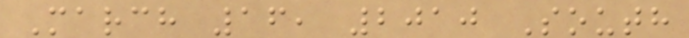March 16, 2010 South
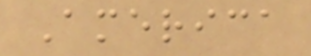America
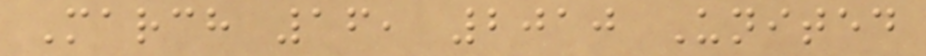March 16, 2010 United
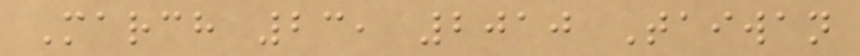March 23, 2010 Taiwan
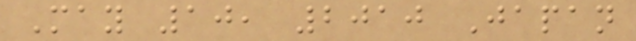May 10, 2010 Japan
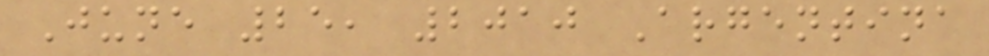June 25, 2010 Argentina
